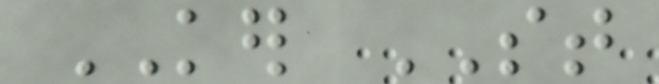KER ST
